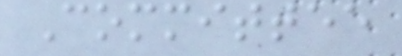Committee
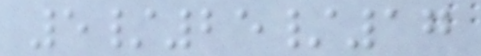5/25/17
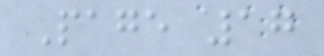Page 17
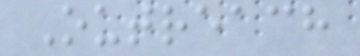Outreach
